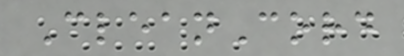CleanCord
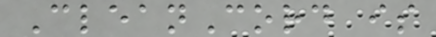CleanCord is
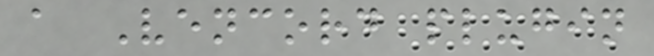a Vencord plugin
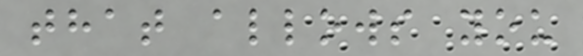that allows you
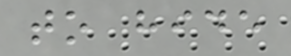to hide
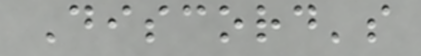Discord's
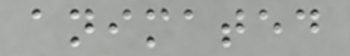animated
